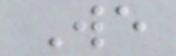We
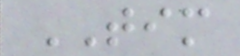TIM
